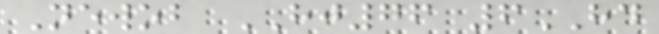Newob HJ76 6HD
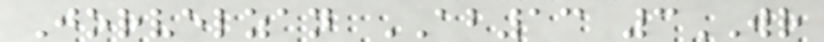Jorvelzan AB13 3WR
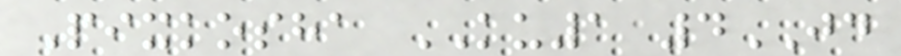Pixkosha KU1 4JD
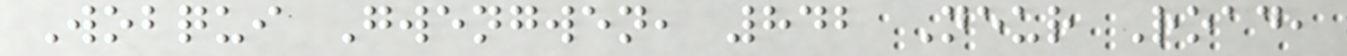Wobqui Gwengwen, 842 Neur Road,
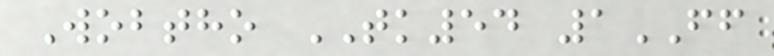Wobtho TK54 1FF
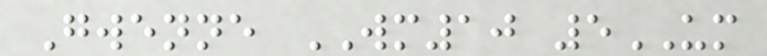Gwenne WM10 5UM
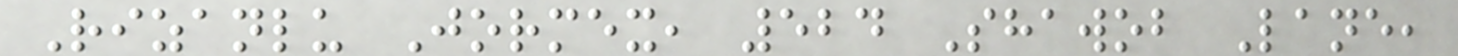Rizanlu Jormex, 524 Shawob Lane,
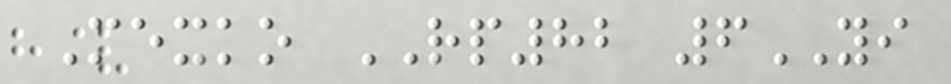Mexko RP82 6YI
